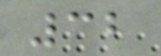32
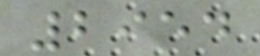2954
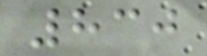830
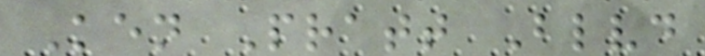Ken Pratt Blvd
